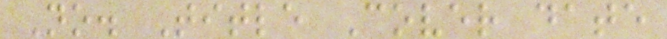No. Title Cover date
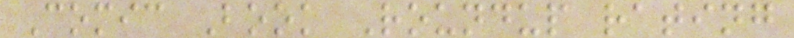Comic Book Roundup rating
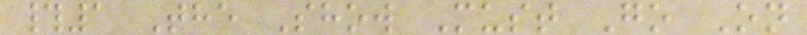#1 The Show Must Go On
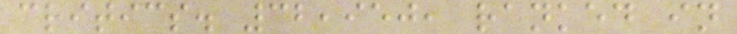critics. 32,950, ranked in
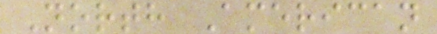North American
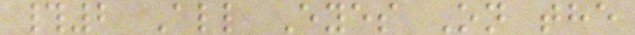#2 All Eyes On the
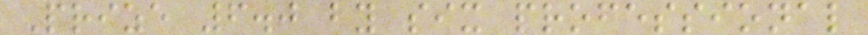Prize 6.0 by six professional
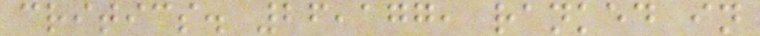critics. 26,177, ranked in
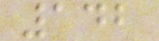142
